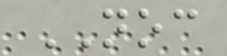NOC
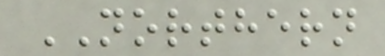NORTHERN
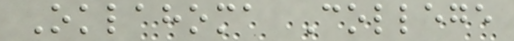Oklahoma College
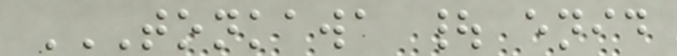TONKAWA | ENID
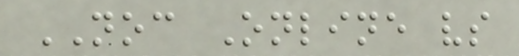NOC Online vs
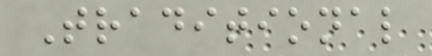Traditional
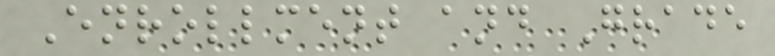Enrollment and Grade
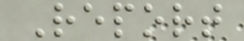Report
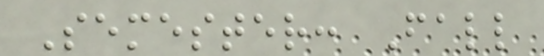Semester: Fall
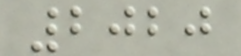2020
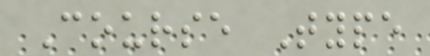Course Type
